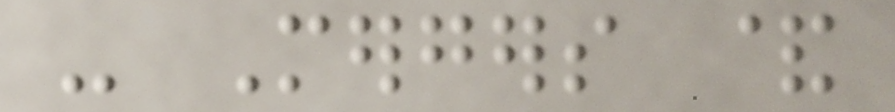- Mergers &
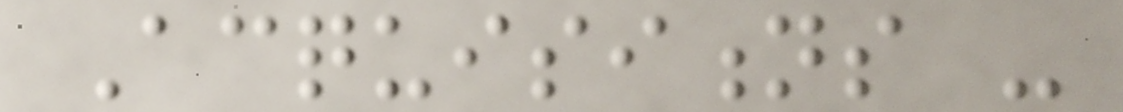Acquisitions -
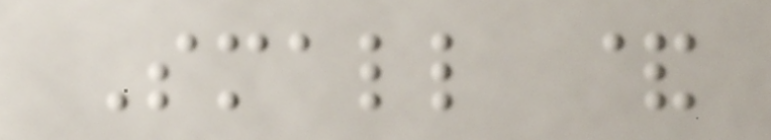Small &
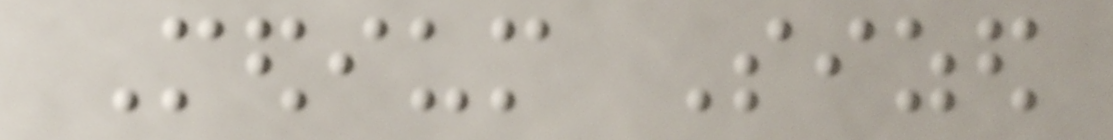Medium Sized
